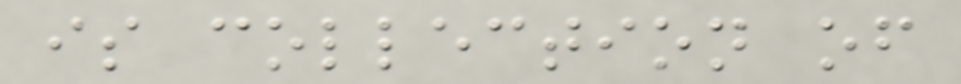is collection of
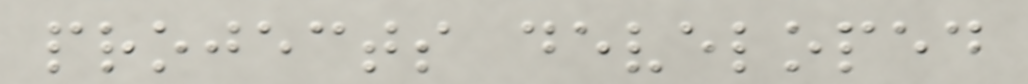projects developed
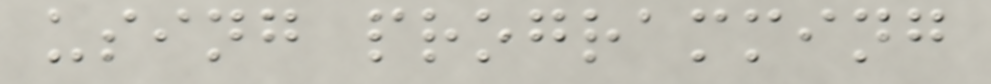using programming
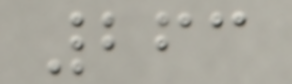263
